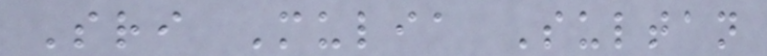Sri Mulia Sultan
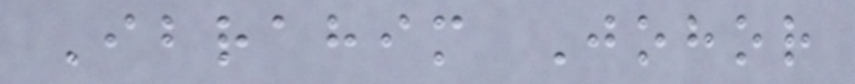Ibrahim Johor
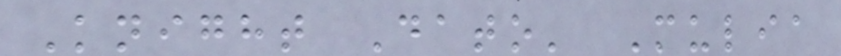Knight Dato' Mulia
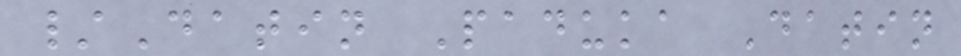/Datin Paduka Datin
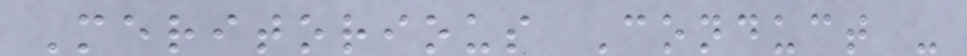Meritorious Conduct -
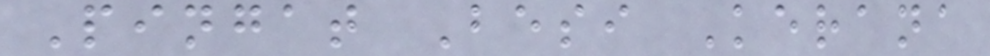Pingat Besi Kerana
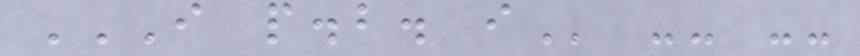I P.B. I -- --
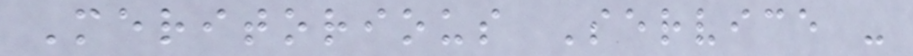Meritorious Service -
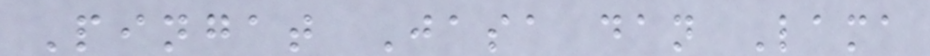Pingat Jasa dan Lama
